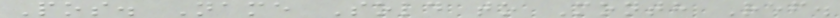Pos. Name Sold to Month Ref.
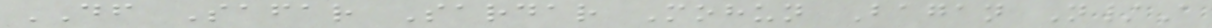DF Safar Sardar Mohun Bagan N/A
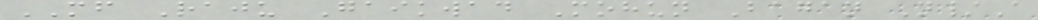MF Raju Gaikwad Mohun Bagan N/A
